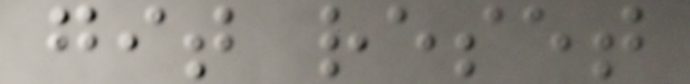git reset
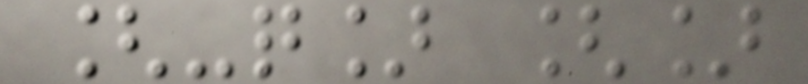[-q] []
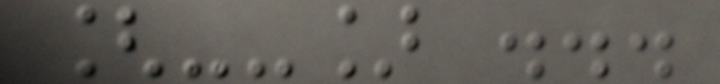[--] ...
